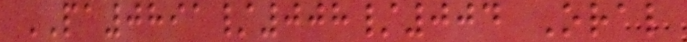PA0891/008/004 Oral
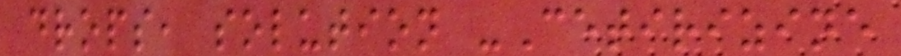drops, solution -Cetirizine
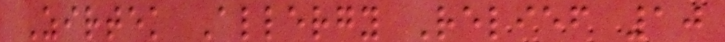Zirtek Allergy Relief 10
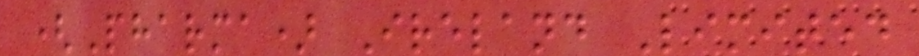(Pharma) Ireland Limited
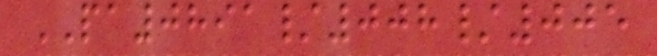PA0891/008/005
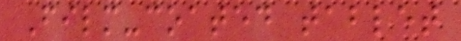Film-coated tablet
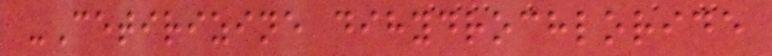-Cetirizine dihydrochloride
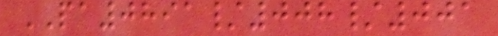PA0891/008/001
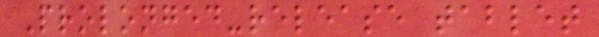Prolonged-release tablet
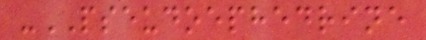-PSEUDOEPHEDRINE
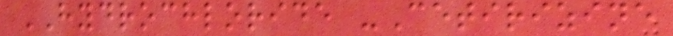HYDROCHLORIDE -Cetirizine
